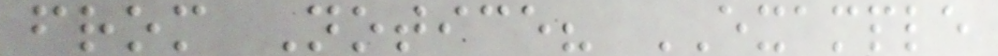from Notice? EXAMPLE
